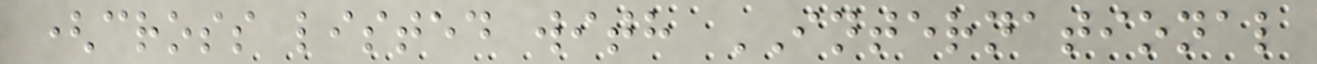(cross listed with INTERNATIONAL
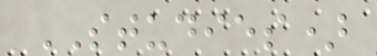STUDIES)
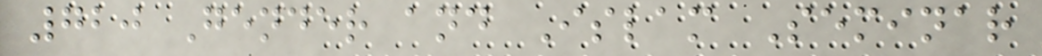720 Gender and Islam Seminar
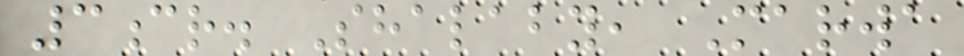3cr. Shalaby, Marwa
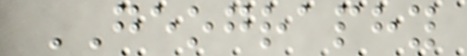GEOGRAPHY
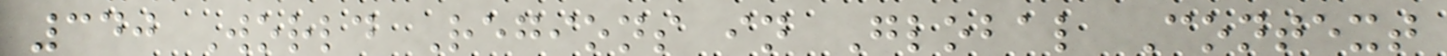340 World Regions in Global Context
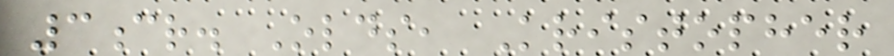3cr. Olds, Kristopher
